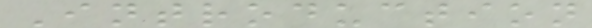Introduction
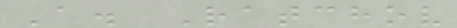A. Ratchov
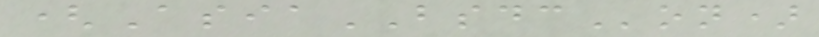(AsiaBSDCon)
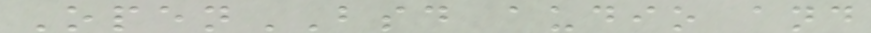OpenBSD audio and
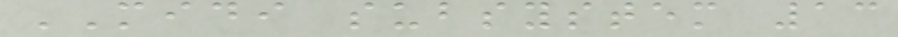MIDI subsystem 13
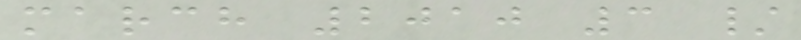march 2010 3 /
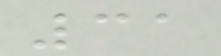31
